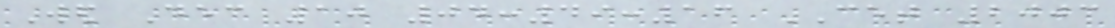Wed Dec 10 04:49:16 CET 2003
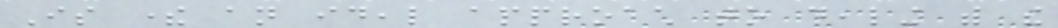Is there an ideal approach to dealing with the
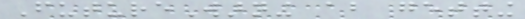FutureWarning about getting
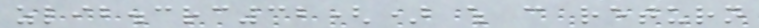zlib.crc32() which can return
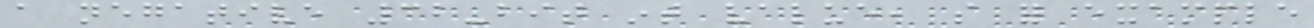a negative 32-bit int value, so for example
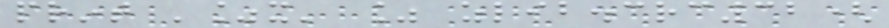print '%x' % zlib.crc32(
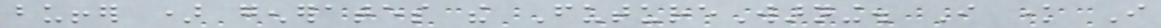buffer ) generates the FutureWarning. I know I
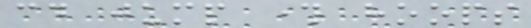could jump through hoops
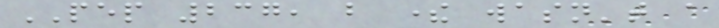PEP 237, but there wasn't a
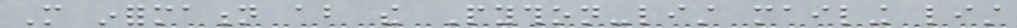More information about the Python-list mailing list
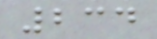234
